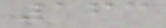163
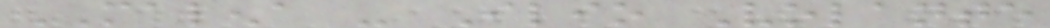MALENA - Ilio Volante
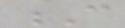C
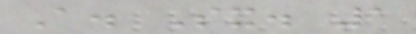A. Sx. 1
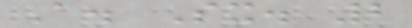A. Sx. 2
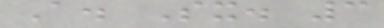A. Sx. 3
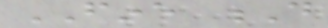FINE D
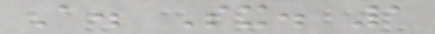A. Sx. 1
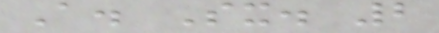A. Sx. 2
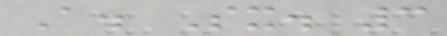A. Sx. 3
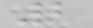2
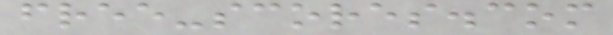free-scores.com
